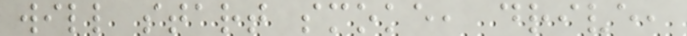will start smoke, drive,
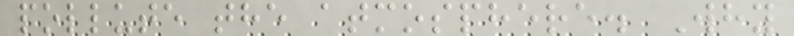pollute the atmosphere. Why
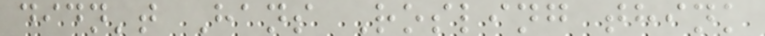didn't Hans Rosling think
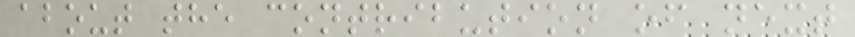about the contribution of next
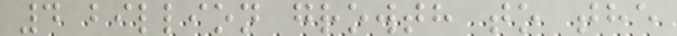4 billion growth to the
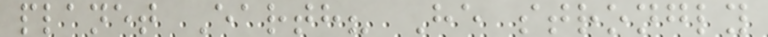planet Earth? He strongly
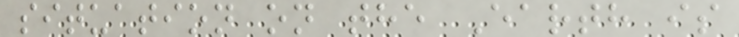situation on the Earth is
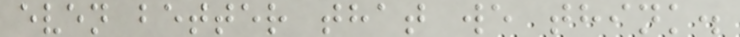even better that we think.
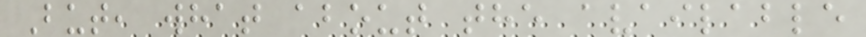But, what about the available
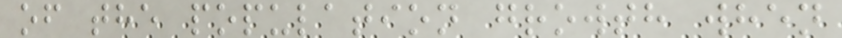of the population growth when
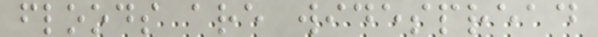floods are widespread
